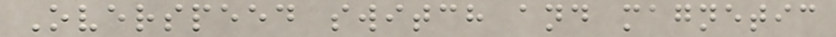Overspeed switch and magnetic
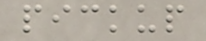pickup
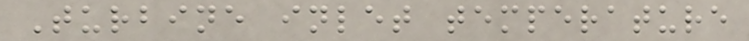Turbine inlet temperature
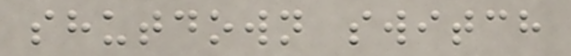shutdown switch
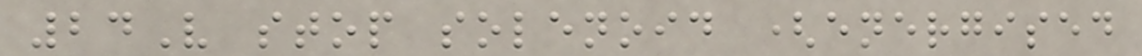24V stop solenoid (energised
